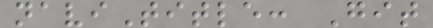naviTitle: Git
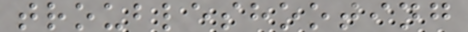troubleshooting
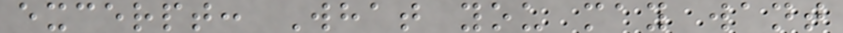excerpt: What you may want
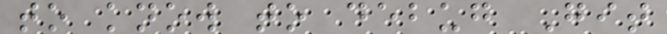to know to debug Git
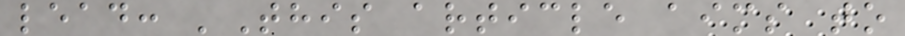lead: 'This article aims to
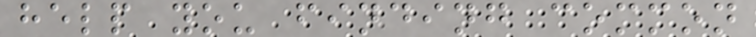help you finding common
